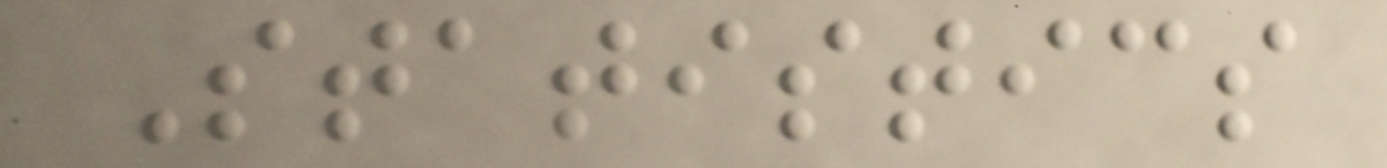Statistics
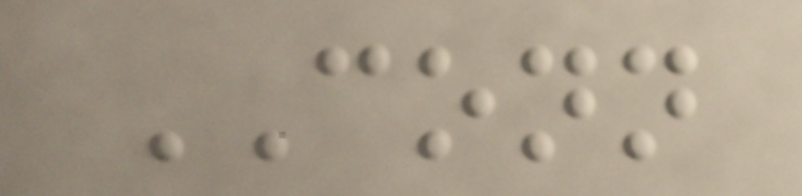CONN
